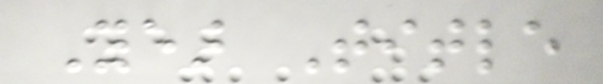Year Title
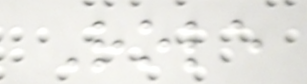Role
